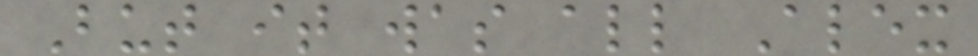But it was all Alex
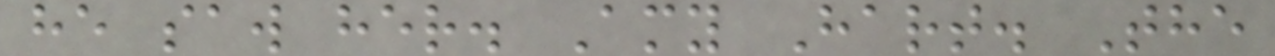he saw her. Amy Hart. The
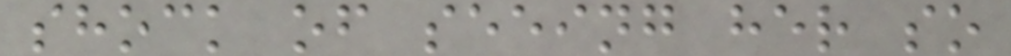shock of seeing her so
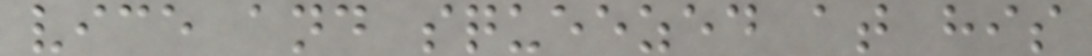vice and squeezed at his
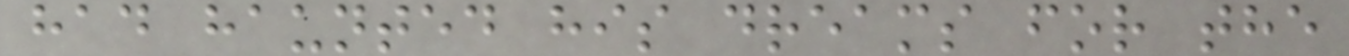had haunted his dreams for the
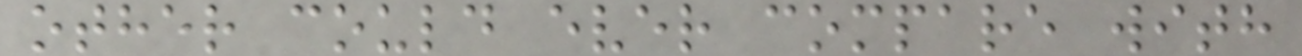other could ever compare with
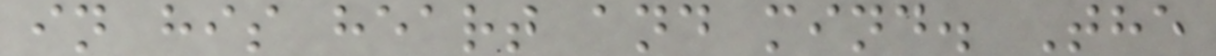in his heart and mind. The
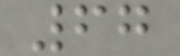67
